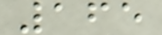165
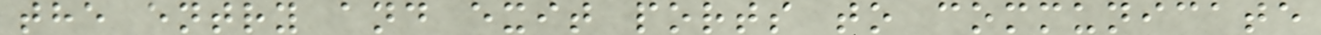the entry and exit ports to communicate
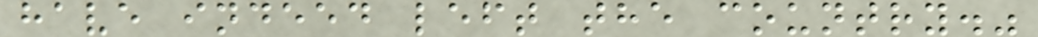have indeed left the country."
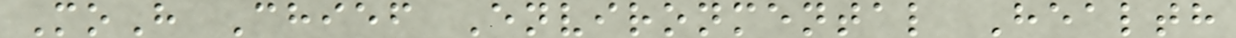MoH Chief Environmental Health
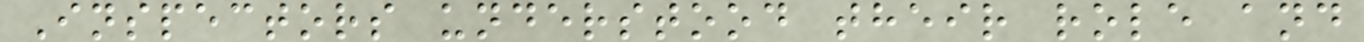Inspectors understood their role and
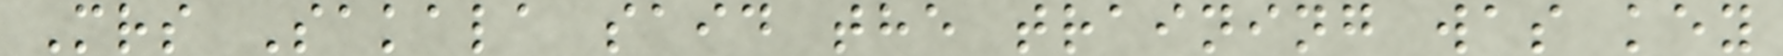Mrs Sakala said the training was key
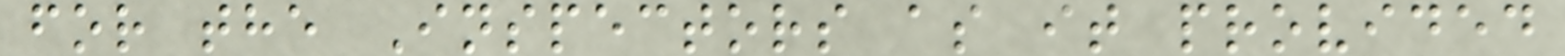for the Inspectors as it provided
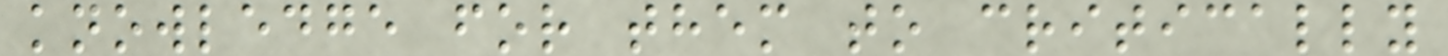knowledge for them to critically
